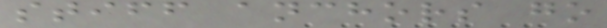stiff anchors go
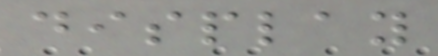display
